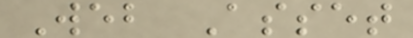Web Asset
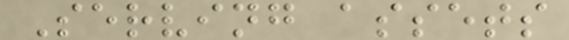Serving assets
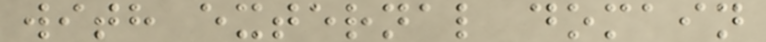with external domain
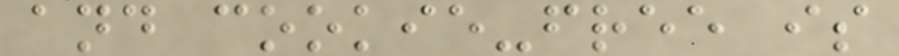and cookie-free is
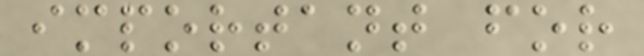important for
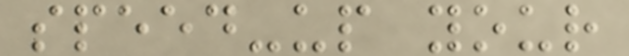speed-up your
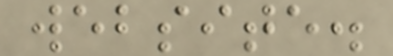website.
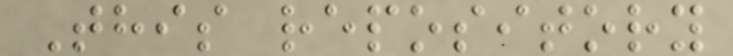This repository
